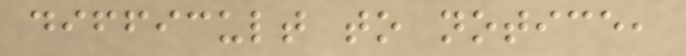difficult to notice,
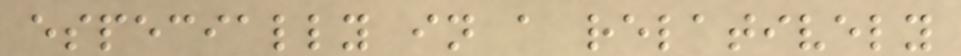especially in a relatively
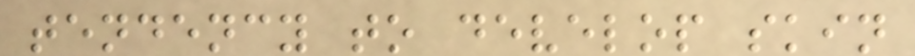tendency to develop skin
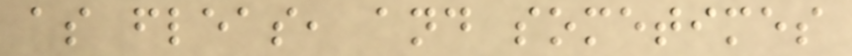as fleas, and sometimes
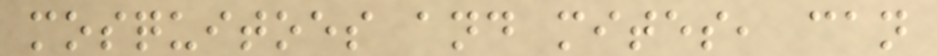mosquitoes and mites, can
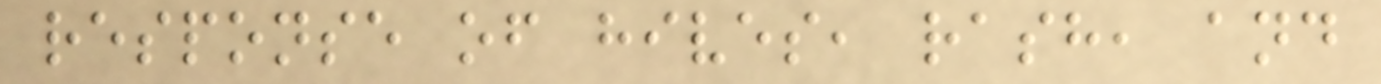response of hives, rash, and
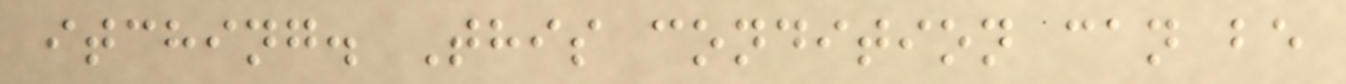itching. This condition can be
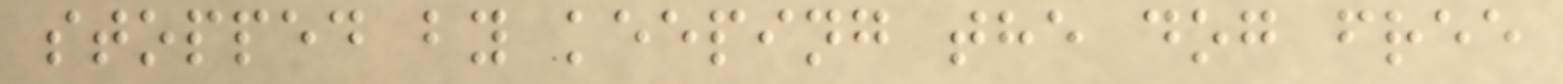stopped by keeping the dog free
